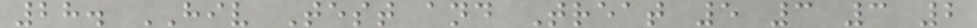28. HIV Test and Treat 5 3 3 2
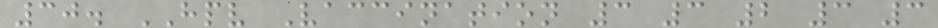30. HPV Vaccination 3 3 2 3 3
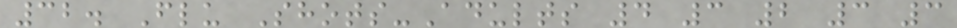32. Flu Shots-Adults 4 3 2 3 3
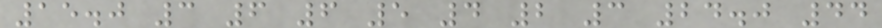15.0 3 6 6 5 4 2 3 24.0 44
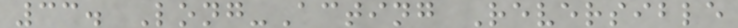33. Long-Acting Reversible
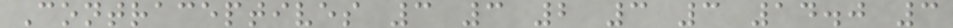Contraceptives 3 3 2 3 3 14.0 3
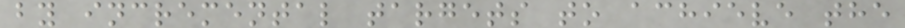by incremental targets to achieve the
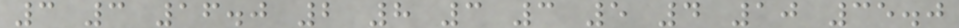3 3 16.0 2 8 3 3 5 4 10 35.0
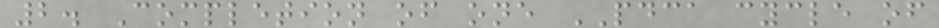2. Completion of one PDCA cycle of
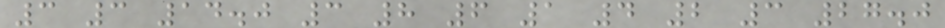3 3 14.0 3 8 6 1 4 2 3 27.0
